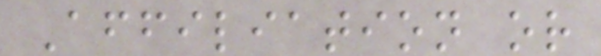Affiliation or
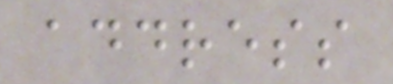address
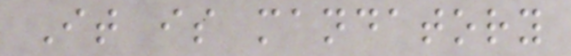It is mandatory
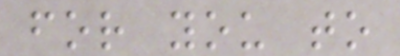for you to
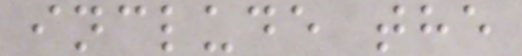include the
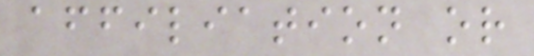affiliation or
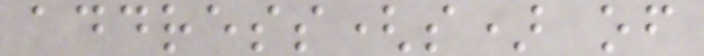address(s) of
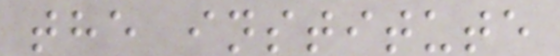the institute
